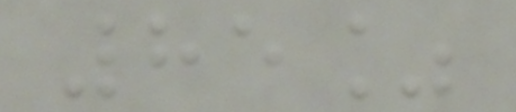85%
